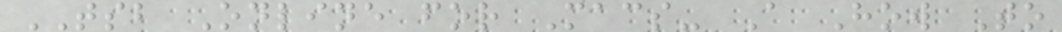TSB Online for Macs- A How To
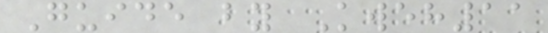Guide by Kweh11
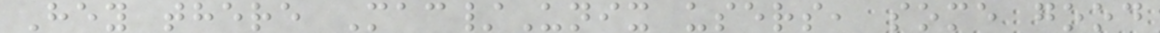Hey there Mac/Unix users, some good
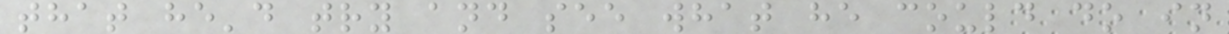that he'd try and see what he could do in
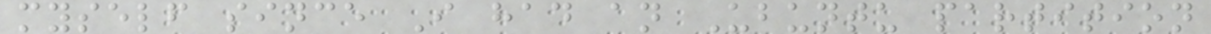myself since I had an Ubuntu partition
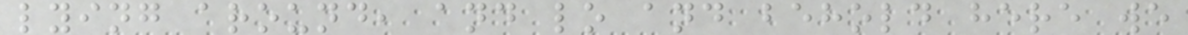lying around, and lo and behold here we
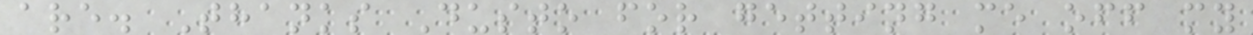are. Thanks Dusto for getting me off my
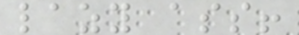lazy ass!
